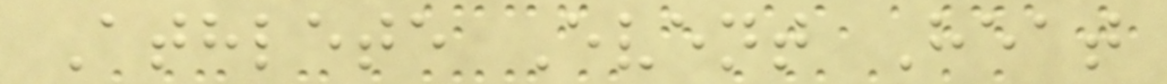Athlete Event Heat
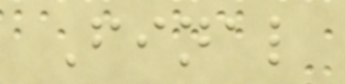Final
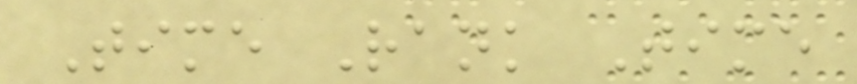Time Rank Time
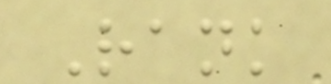Rank
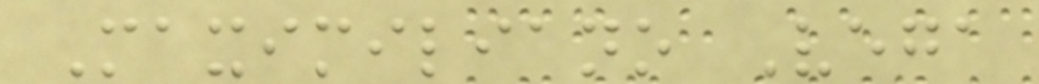Maximiliano Vega
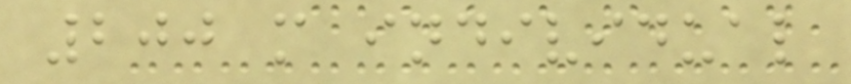200 m individual
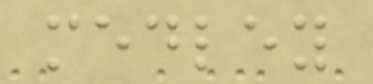medley
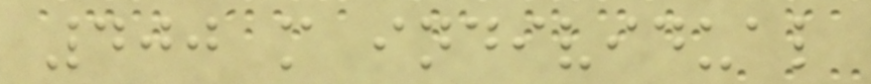400 m individual
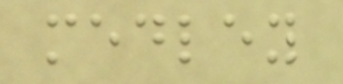medley
